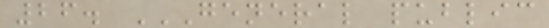26. GENERAL PUBLIC
